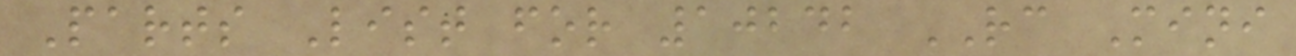Parts List for 10242 RC Mini
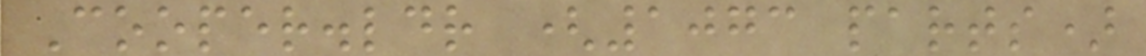Cooper.ldr (1073 parts)
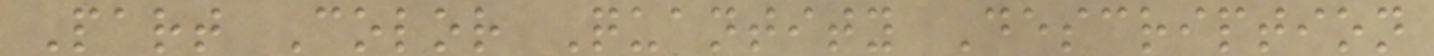Part Color Quantity Description
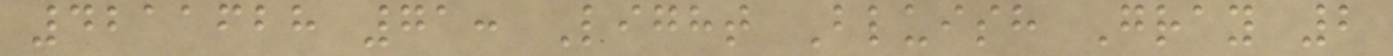4211628 71: Light Bluish Gray 2
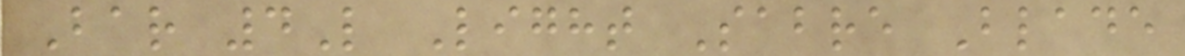Bar 4L Light Sabre Blade
